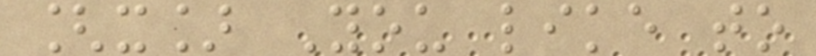[x] You like to
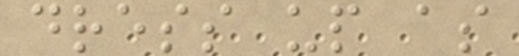dress up as
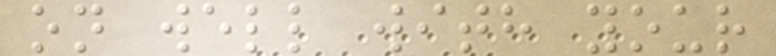on well with your
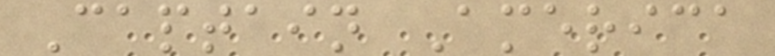Captain America
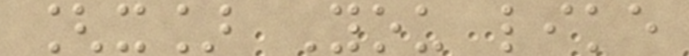[x] You like
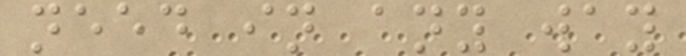need in any way
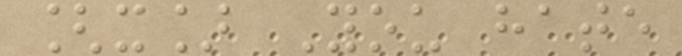[x] You hate
